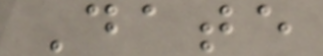Date
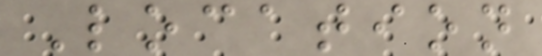Location
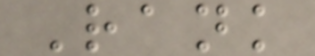Rank
